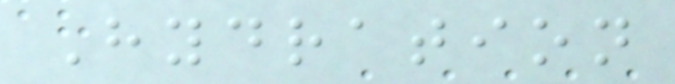Hydration
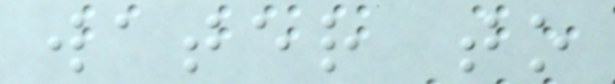water to
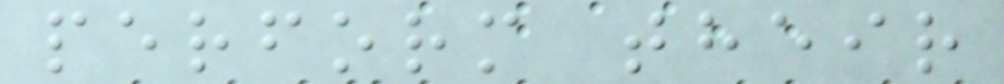perform their
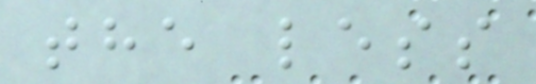the less
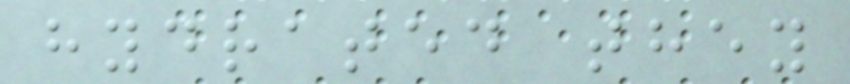hydrated they
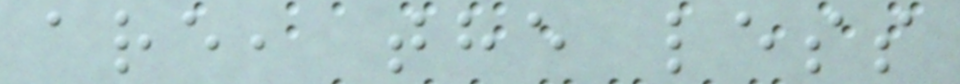are, the less
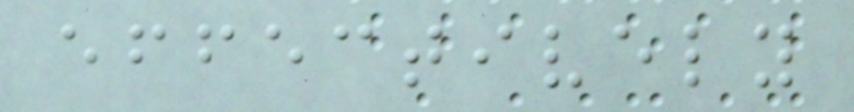effectively
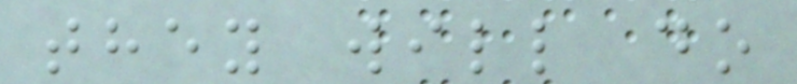they will do
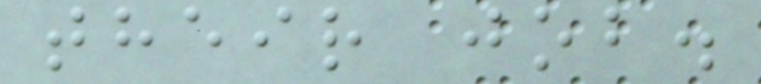their job.
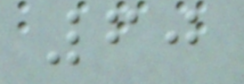60
